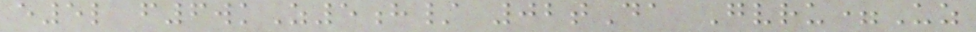e5l f6wkZ5h/ 02tDa Gvru=Uz
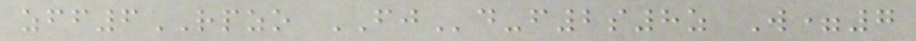zff6RPZO FJd-f2s8z W=7
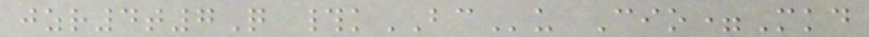jzr4t7Q #kBCu Cio=Mkd
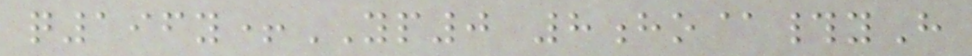q196y+YP0 8ho@#yH
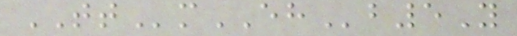TTmEHb5Y
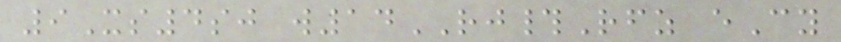9Xs4sj w14RJ#Rfz eCy
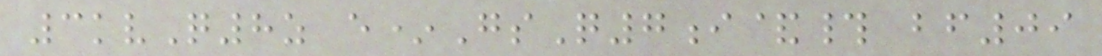3kvQ8z e*GsQ7i&# bf09
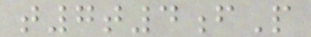t7t4fP
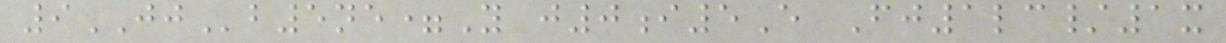9JJb5ne=Y j0i5E Fj1lc/1x
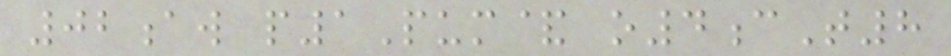02aw p1Pum& o4cT8
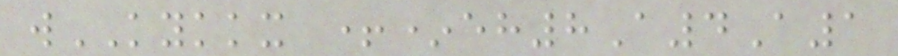wKYKKX +*eh8A4A1
